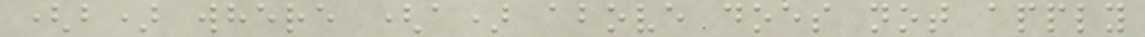(b) where (a) above does not apply
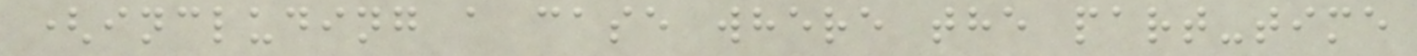(including a case where the part-time
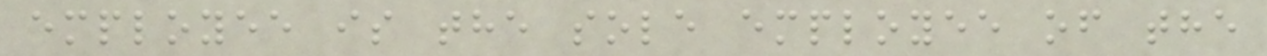employee is the sole employee of the
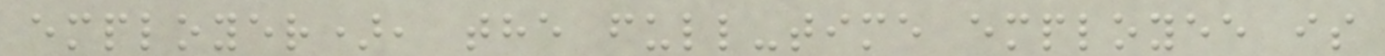employer), the full-time employee is
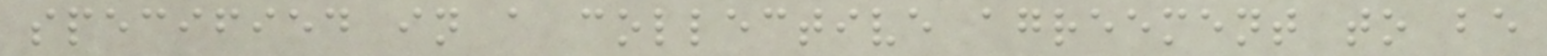specified in a collective agreement to be
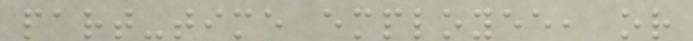part-time employee, or
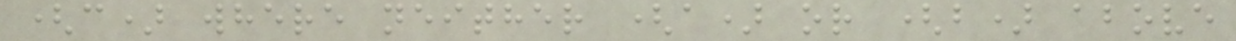(c) where neither (a) or (b) above
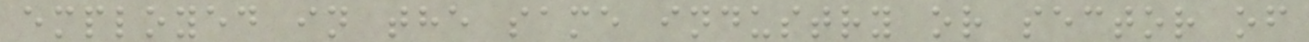employed in the same industry or sector of
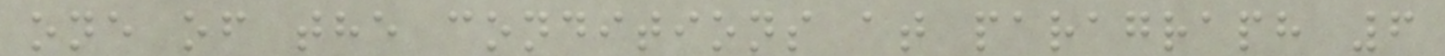one of the conditions at paragraph 6
